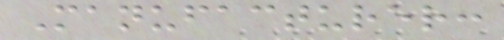Manufacturer:
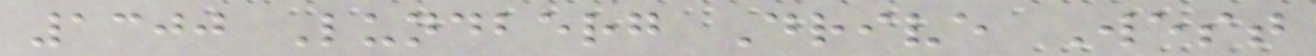1300 Lundberg Drive West
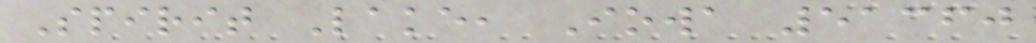Spirit Lake, Iowa 51360
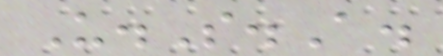U.S.A.
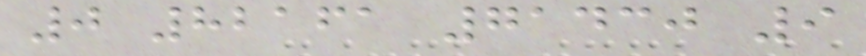0 82161 71430 9
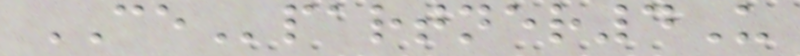CEpartner4U
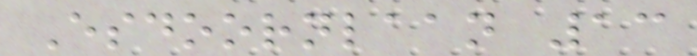Esdoornlaan 13
